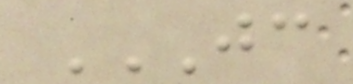JC
